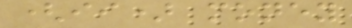(ii) money
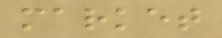market
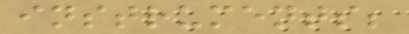instruments;
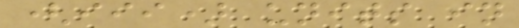(iii) units in
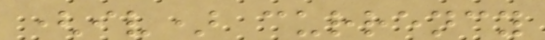(iv) currency
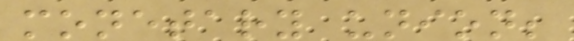monetary union;
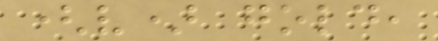(v) gold,
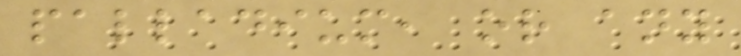palladium, or any
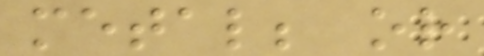metal; or
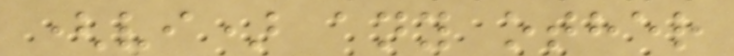(vi) any other
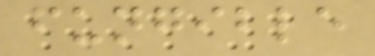fungible
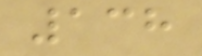138
